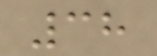38
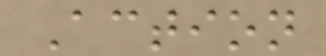Action
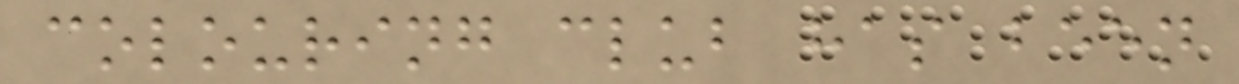colouring club has been
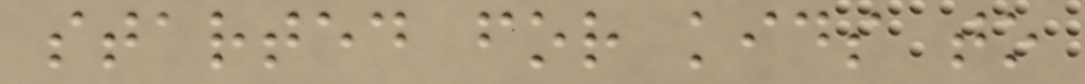started for kids to
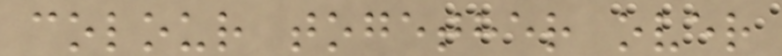colour together over
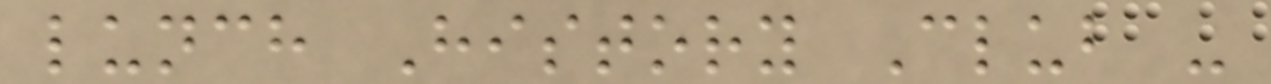lunch History Club -
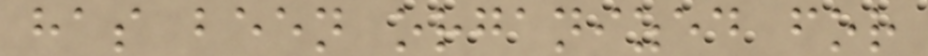has been organized for
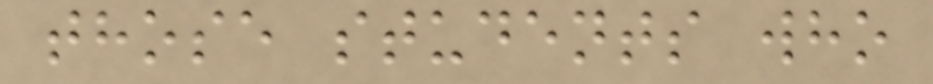those students who
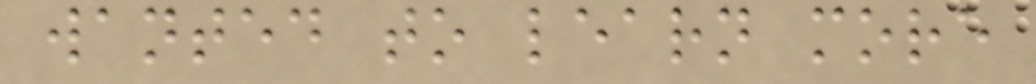wanted to learn more
